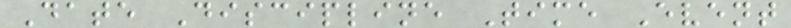Date Discipline Time Event
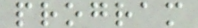program
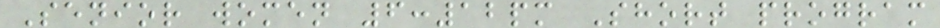Senior women 6:12pm Short program
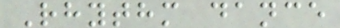Rhythm dance
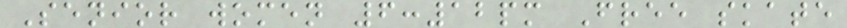Senior women 6:12pm Free skate
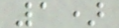1)
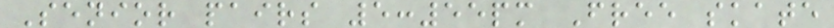Senior pairs 5:55pm Free skate
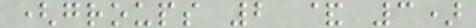(groups 2 & 3)
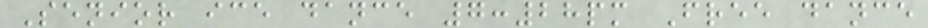Senior ice dance 7:28pm Free dance
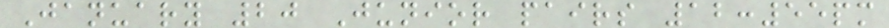January 20 Junior pairs 12:55pm
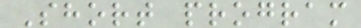Short program
